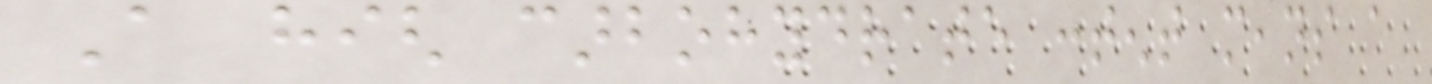A high carbohydrate content means a
